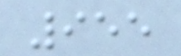955
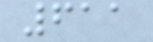611
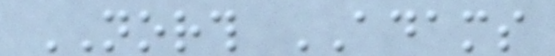NORTH ADAMS
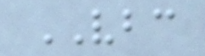VBC
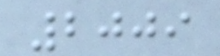2009
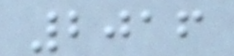2016
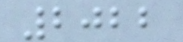2022
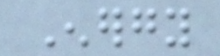Energy
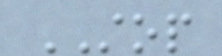STOP
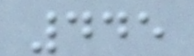445
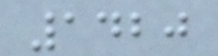1420
